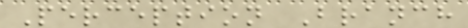Perception Branch
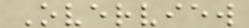Overview
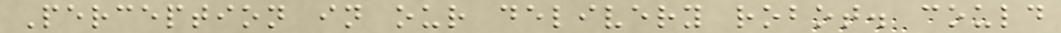Perception in our delivery robot. could
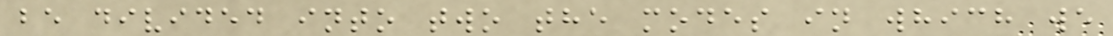be divided into two the modes in which we
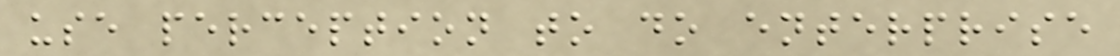use perception to do enterprise
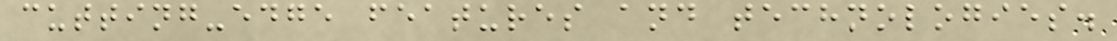cutting-edge features and technologies.
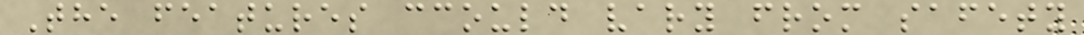The features ccould vary from safety
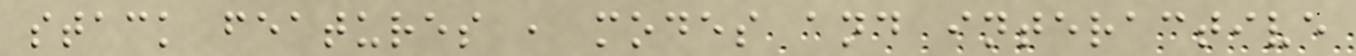stack features , modes and interactive
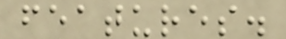features.
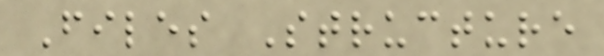Files Structure
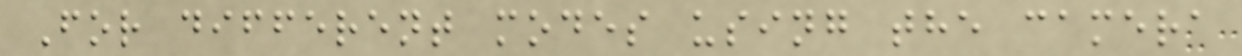For different modes using the camera
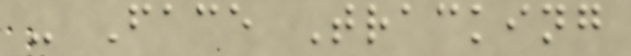- Face Tracking
